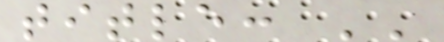title: ''
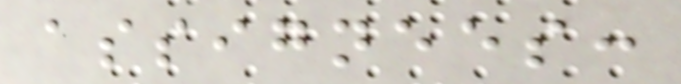assignees:
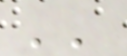''
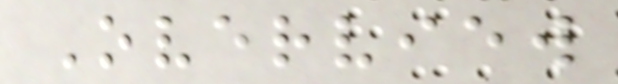Overview
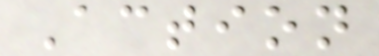Action
